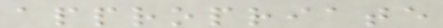appropriate
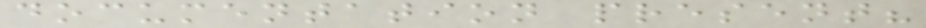documentation present?
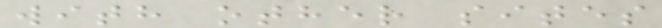with other sites
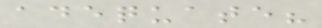adequate?
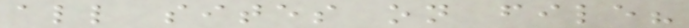all sites on file?
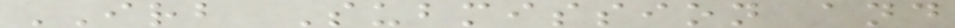IRB Submission and
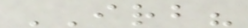IRB?
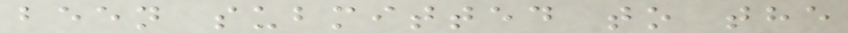been submitted to the
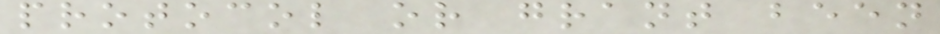protocol or grant been
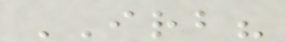IRB?
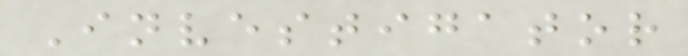Investigator
